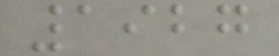1927
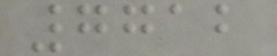7712
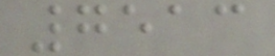7513
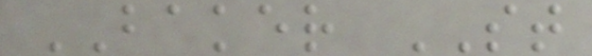BAKER ST
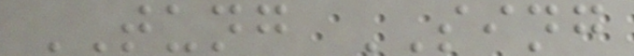TUNG SING
